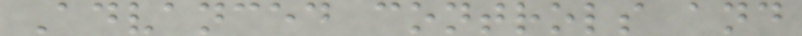Advanced controls and
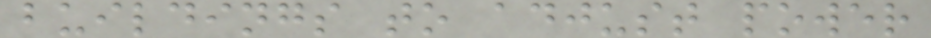buildings to adjust power
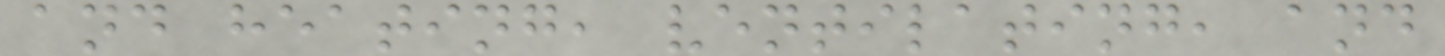and heating, ventilating, and
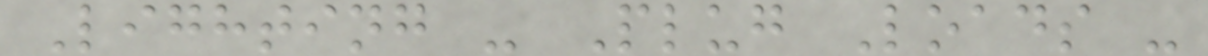Lighting - Plug Loads -
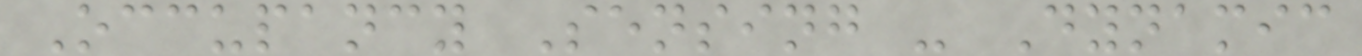Occupancy Sensing - Dynamic
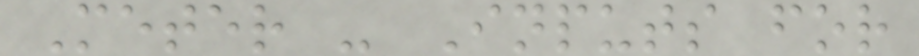Meter - Inputs for
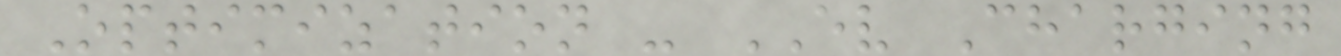Optimization - EV Charging
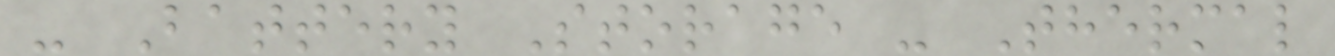- Battery Storage - Thermal
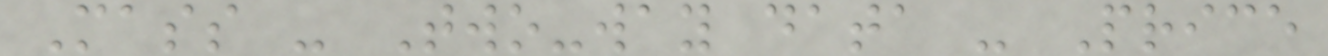Mass - Two-way data - Price
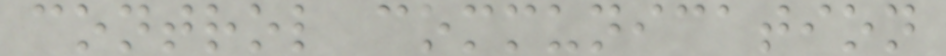control communication
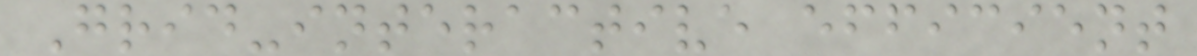Grid-interactive efficient
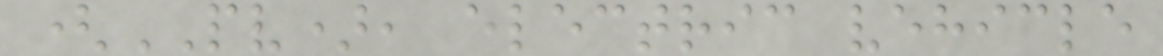(PV), electric vehicle
